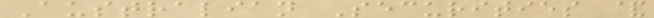Australian Securities &
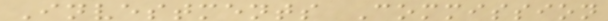Investments Commission
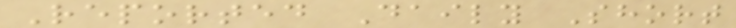Reported Daily Short
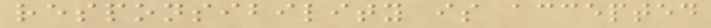responsibility is accepted
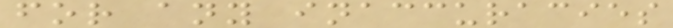for any inaccuracies
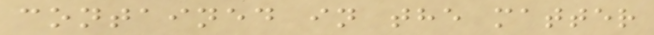contained in the matter
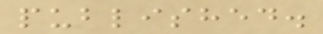published.
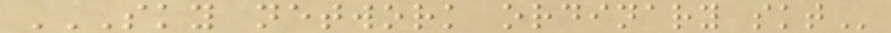SKY NETWORK ORDINARY SKT
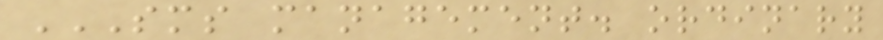SMS MANAGEMENT. ORDINARY
